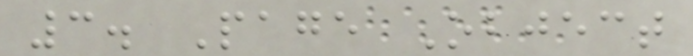3. Page Object
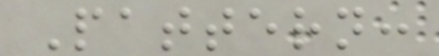Pattern:
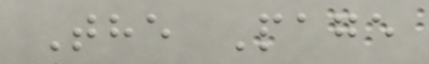The Page
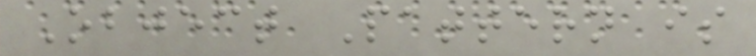Object Pattern is
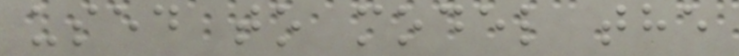used to model the
